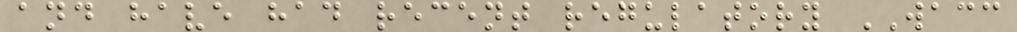and have had recent regulatory WACC
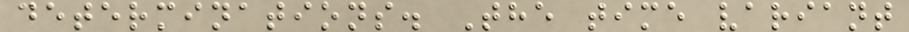determinations. The time variant
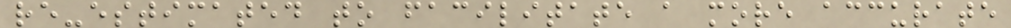re-estimated to facilitate a more accurate
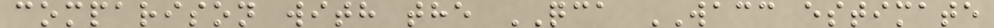comparison with the QCA WACC estimate
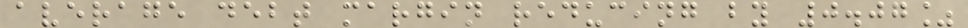average debt margin reducing by 0.07%
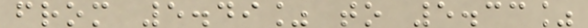from 5.49% to 5.33%
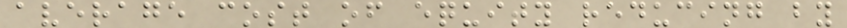average cost of equity reducing by
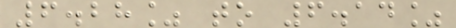6.28% to 6.14%
